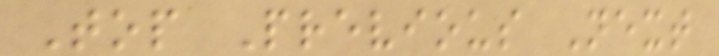Top Previous Next
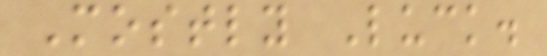Mostly Luck.
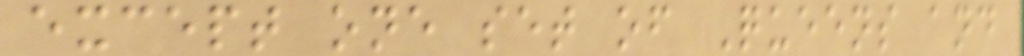except one set of Queens and
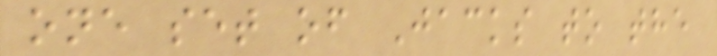one set of Jacks to the
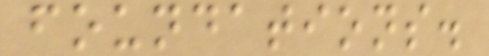foundations.
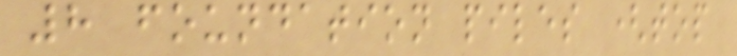8 foundation piles (top
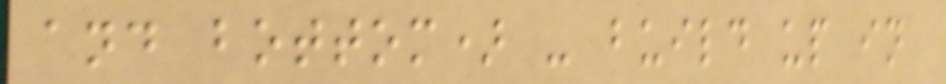and bottom) - build up in
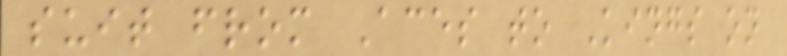suit from Aces to Kings on
